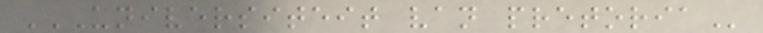UNIVERSITEIT VAN PRETORIA
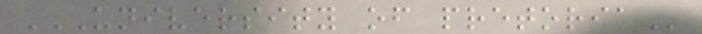UNIVERSITY OF PRETORIA
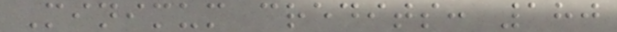Minimum credits: 180
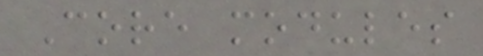Core modules
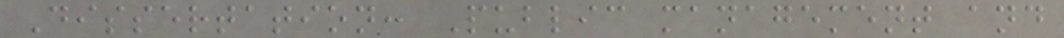Dissertation: Public management and
